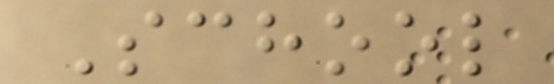School
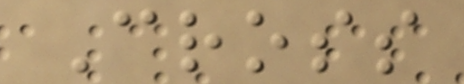Cross
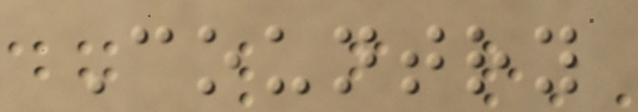Country
